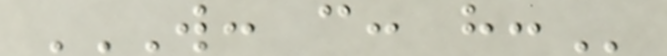W: C: H:
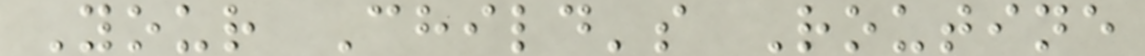Your Child's Routine
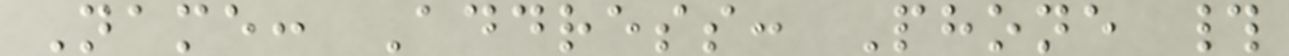Name: Address: Phone #
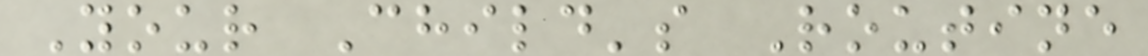Your Child's Routine
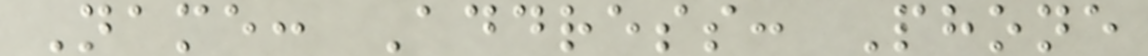Name: Address: Phone
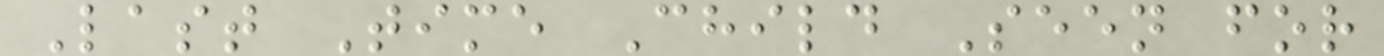Last Time Child Seen for
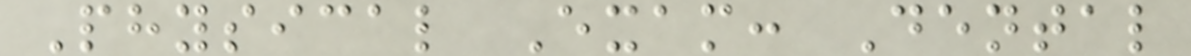Physical Exam: Dental
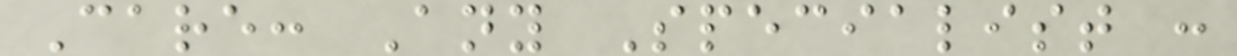Care: Any Specialist :
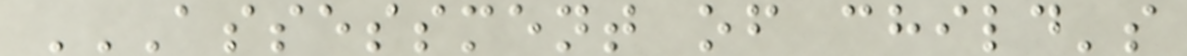ASSESSMENT OF CHILD'S
